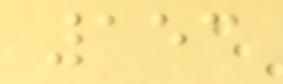153
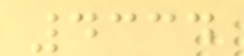4334
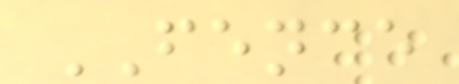FENCE
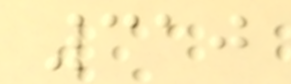310
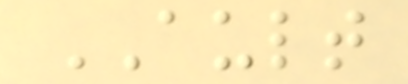AULT
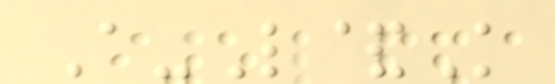A-L&K
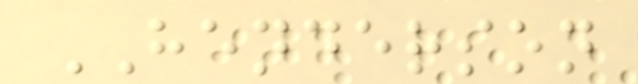HENDERSON
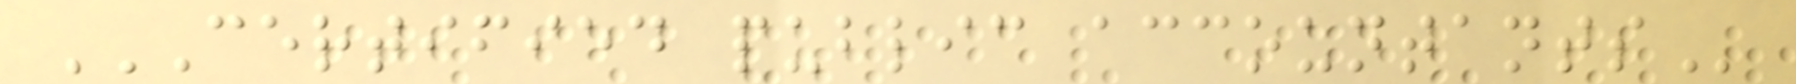CERTIFIED PUBLIC ACCOUNTANTS
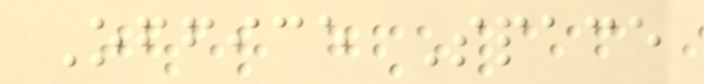Office Space
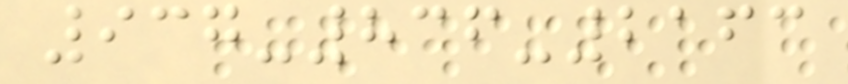937-836-2163
